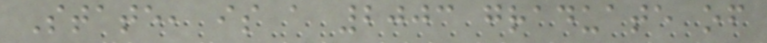State, is a 2003 graduate of
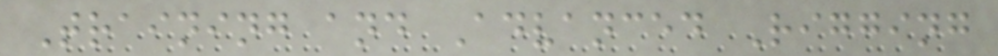Training and Advanced Rigging
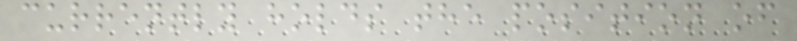currently holds the position of
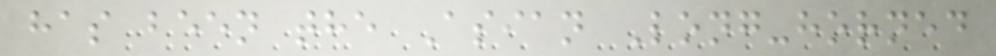has been the Asian Long-horned
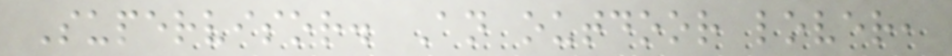Supervisor. An outdoor lover,
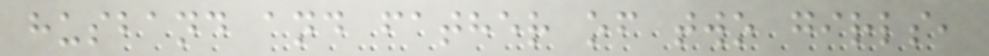husband and father of two girls,
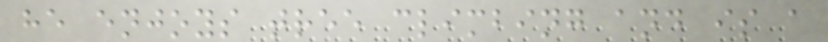he enjoys tree climbing and is a
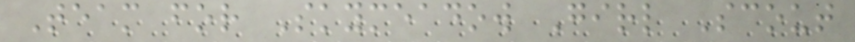Team for Skymeadow Girl Scout
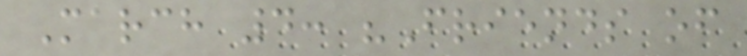March 4: "Friends of
